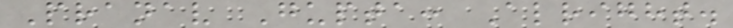Pranav Gupta: Alright.
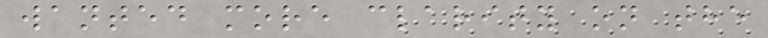wanted more clarity on the
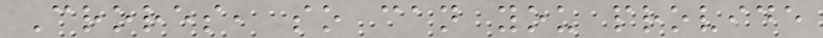Crores, so can you provide
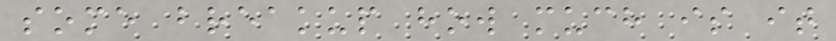some breakup how much is it
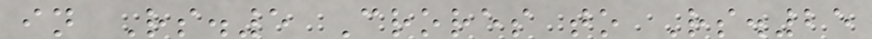in Rs.5 Crores to Rs.25
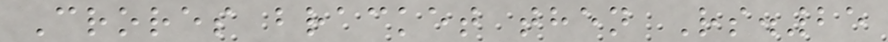Crores bracket then Rs.25
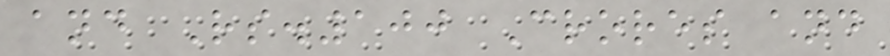and Rs.100 Crores and
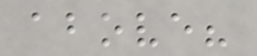above?
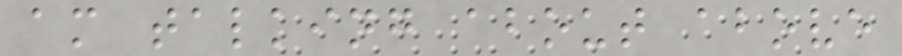am talking about above
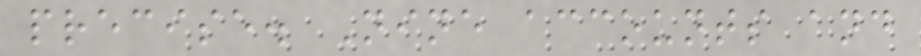precise. Nine accounts and
